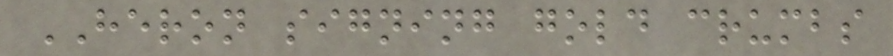HERON signing gold crumbs
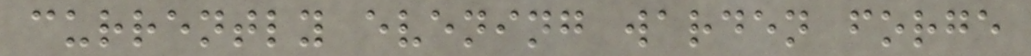currently evening warden forge
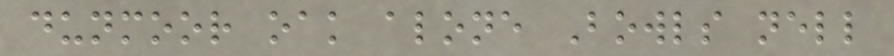dunmoor oak alone Bowls nell
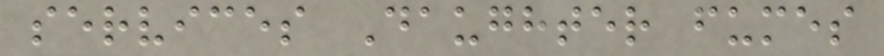services Daughter fumes
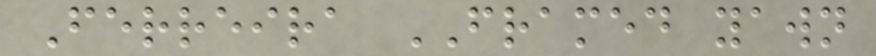Ferreira FRAMED yawn
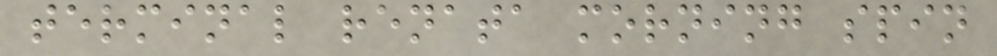terminal renata morning spin
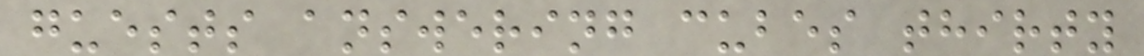guests answering cubes thirty
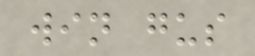win gus
